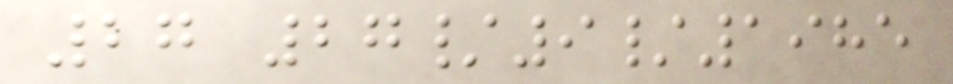27 27/9/1985
